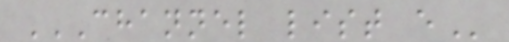CHANNEL LIST E
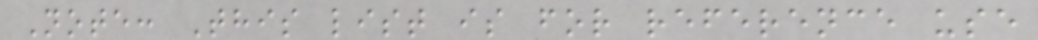Note: This list is for reference use
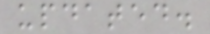updated.
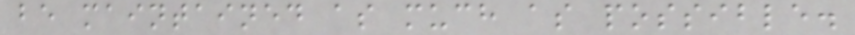be maintained as much as possible.
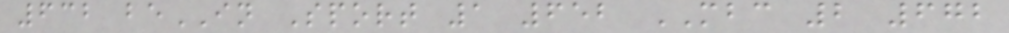632 beIN Sport 1 652 MBC 2 672
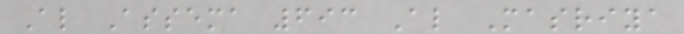Al Assema 693 Al Masriya
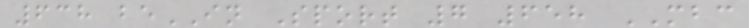638 beIN Sport 7 658 MBC
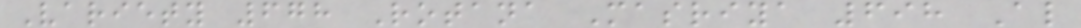Variety 678 Rotana Masriya 698 Al
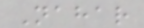Nahar
